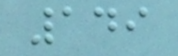149
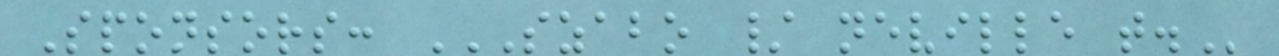Sponsors: SZABO / NEVILLE T.
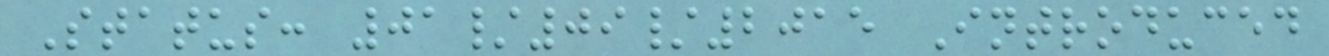Status: 01/09/2015 Introduced
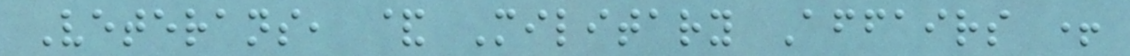Veterans, & Military Affairs +
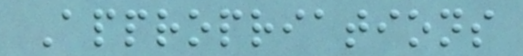Appropriations
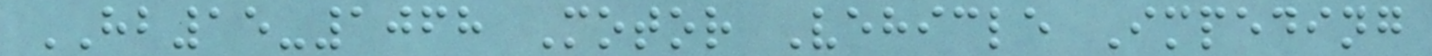HB15-1068 Motor Vehicle Impeding
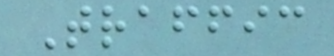Traffic
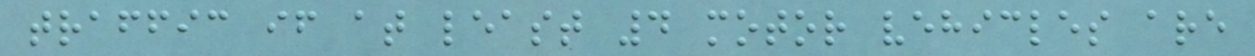traffic if at least 4 motor vehicles are
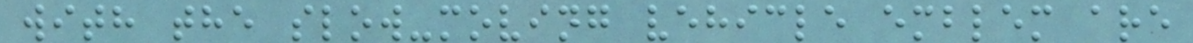with the slow-moving vehicle emblem are
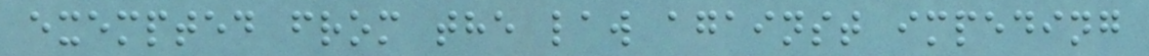exempted from the law against impeding
